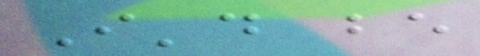I'd be
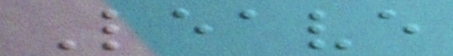Leave
